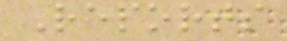Reports
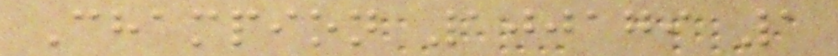Champion 100179 1
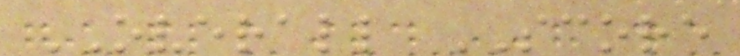OVERALL SCORE
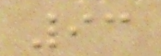93
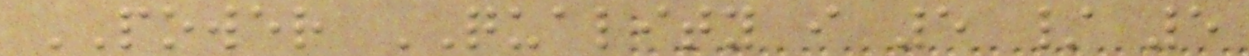POWER QUALITY i 5 / 5
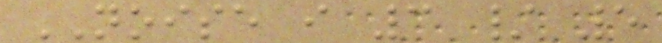NOISE i 3 / 5
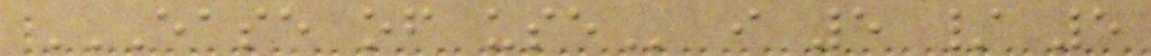EASE OF USE i 5 / 5
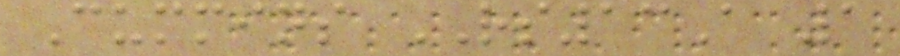Cummins RS13A 1
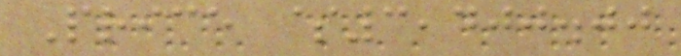Price $3,400.00
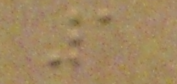1
